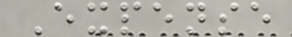Expense
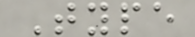Type
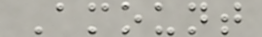Amount
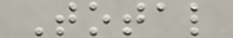Total
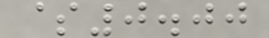$0.00
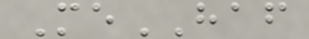MeHAF
